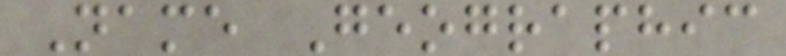Name Geographic
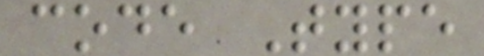code Type
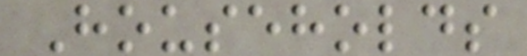Households
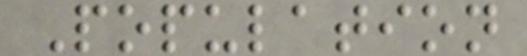Population
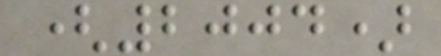(2004)
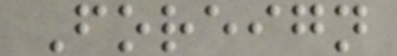Foreign
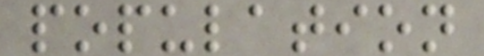population
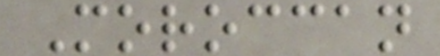Moroccan
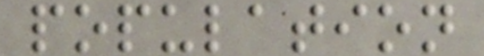population
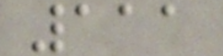111
